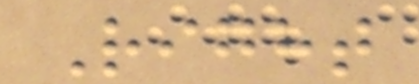Right
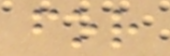for
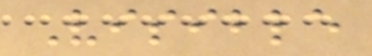Visible
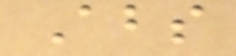Abs
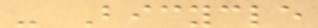- Bicycle
